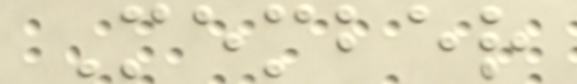Member
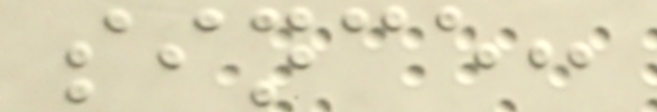since:
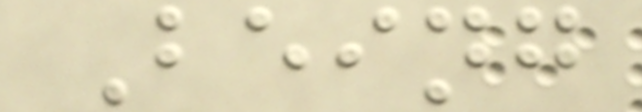Being
